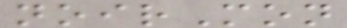noirMon
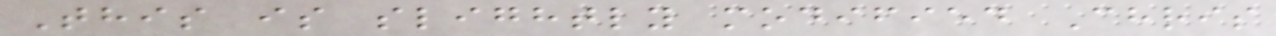This is slightly modified Chris
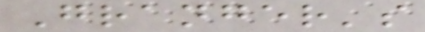Granger's
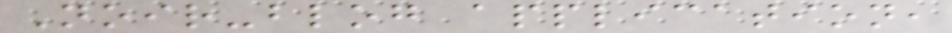Noir-blog application,
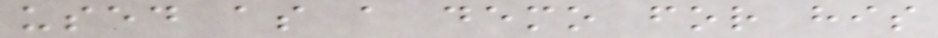used as a demo for his
